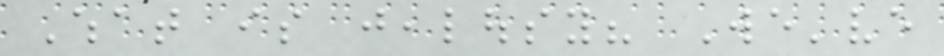What is jealousy? We've
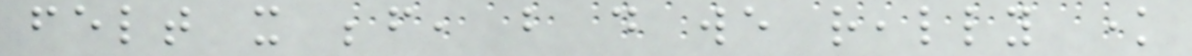felt it before, but do we really know
